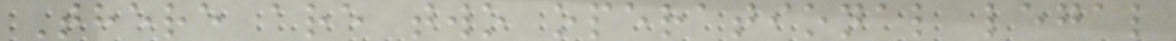There are two operational legal
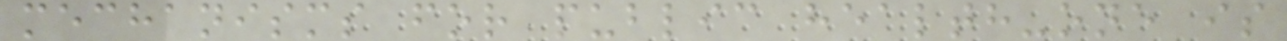mechanisms for public health-one is
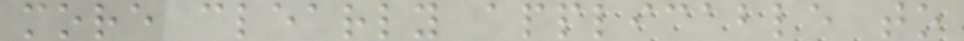more clearly applicable to
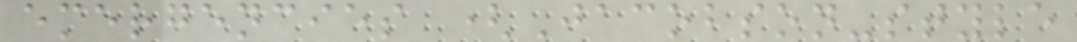emergencies (Jacobson-style
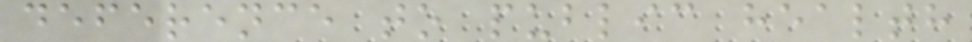deference to public health
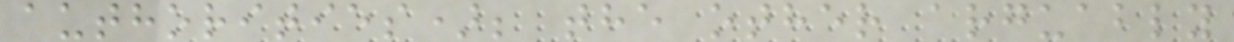authorities); the other arguably
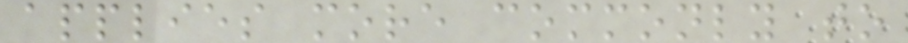applies more commonly to
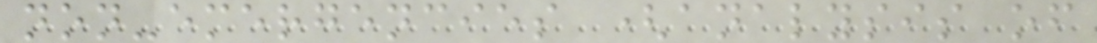non-emergencies (analysis of
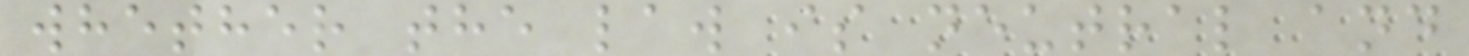whether the law is neutral and
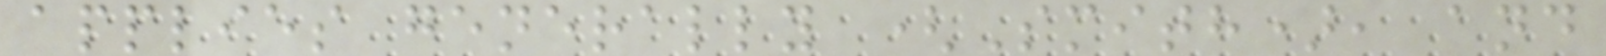applies generally (Smith), and
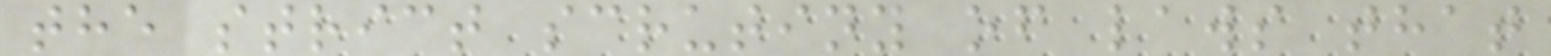the strict scrutiny of laws that
